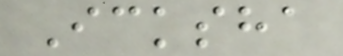Icksha
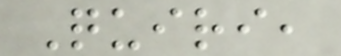Quiri,
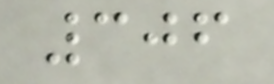306
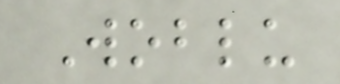Woblu
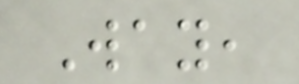Way,
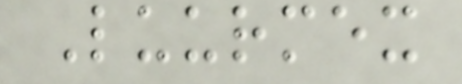Luurmex
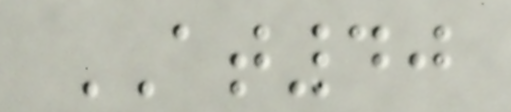AT40
